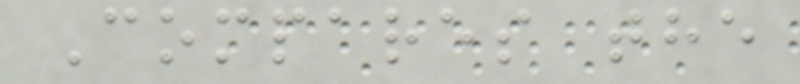Compares the
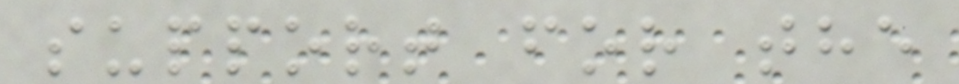support for the
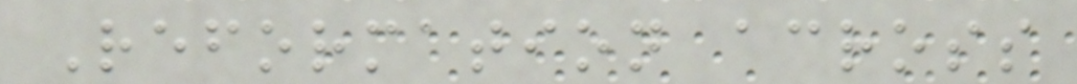Reformation across
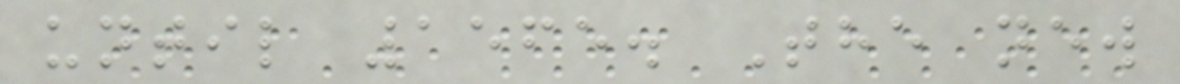until 1565. The new
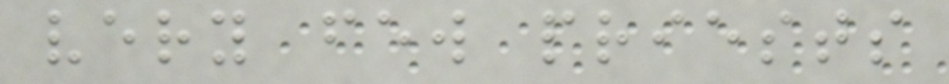very few priests
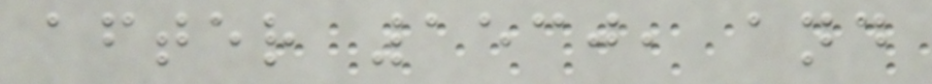after 1530, and
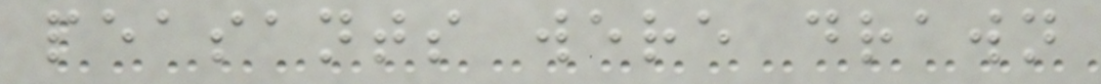peasants were drawn
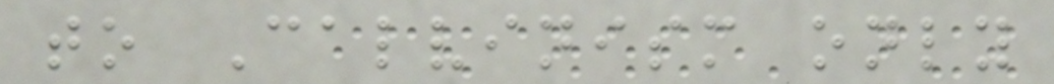to Calvinism only
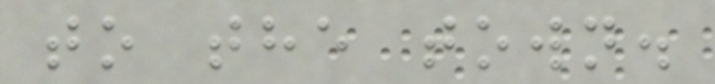to the town.
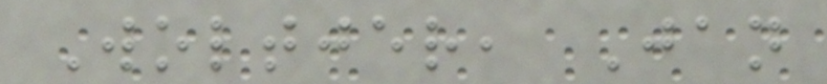Woltjer, Jan
